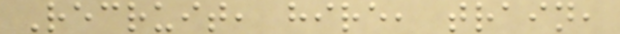Recruit, hire, train,
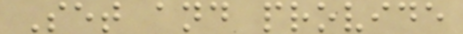Set and provide
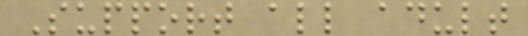Support all adult
